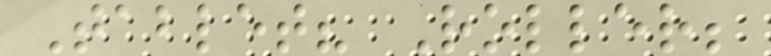Tablet? Roller;
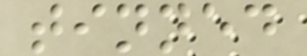tinned
